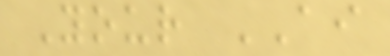Your AI
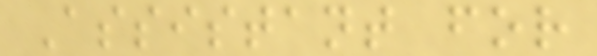Assistant for
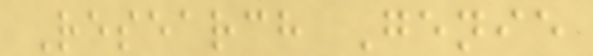Research Genie
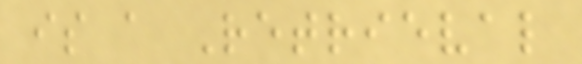is a Retrieval
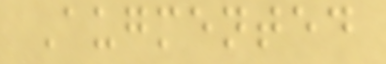Augmented
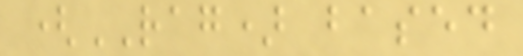(RAG) based
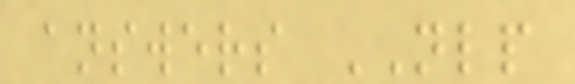answers NLP
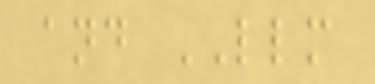and LLM
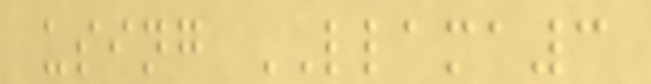using LLAMA3
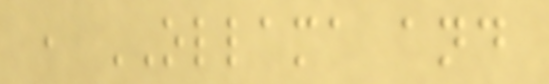, OLLAMA and
